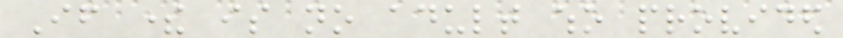If there is no adult who provided
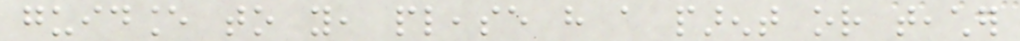guidance to you, please have a parent or teacher
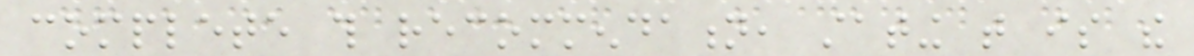complete this recommendation, stating that is the
